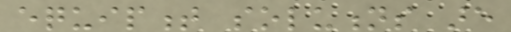equipment solutions are
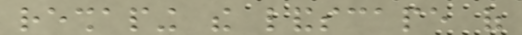reshaping the landscape of
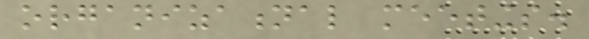organizational meetings.
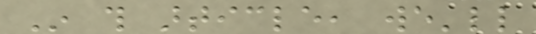In this article, we'll
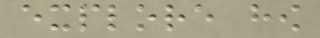explore how
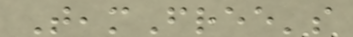TeamFree's
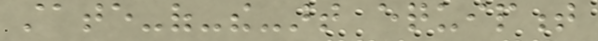state-of-the-art equipment
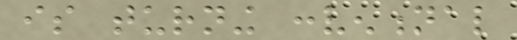is turning conventional
